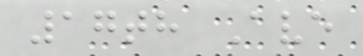17th Ave
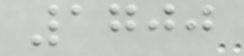1700
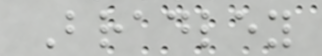Bradley
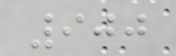900
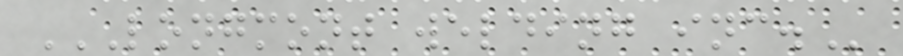LONGMONT WELDING INC.
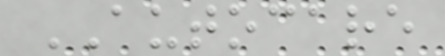AUTOCARE
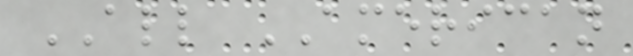ALL AMERICAN
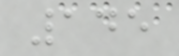145
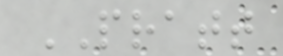PRATT
